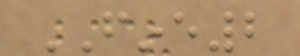FINE2
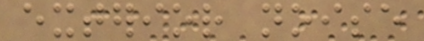exterior noise
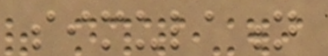simulation
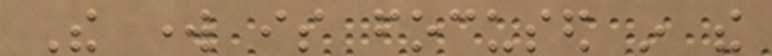The work is focused in the
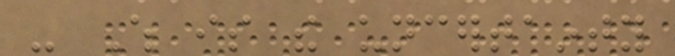- Which is the uncertainty
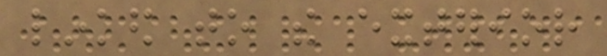linked to the exterior
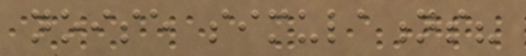noise simulations?
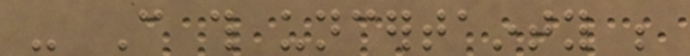- Can this uncertainty be
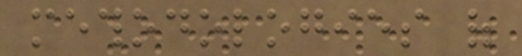methodologies of
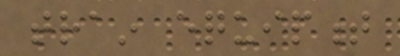train equipment
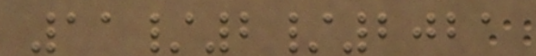11/2/2021
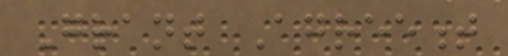Grant Agreement
